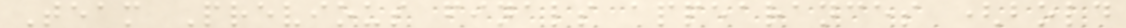Team Previous finals appearances (bold
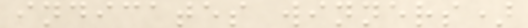indicates winners)
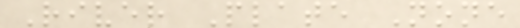River Plate None
